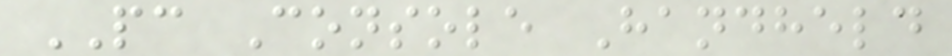PC Console Handheld
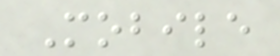Mobile
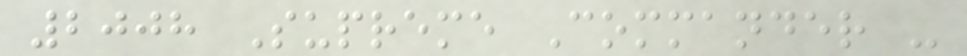2008 Supreme Commander -
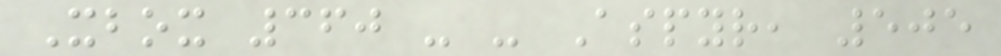Xbox 360 - - Aspyr, 505
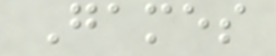Games
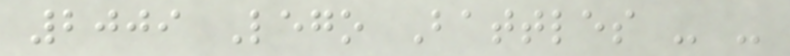2009 Lego Battles - -
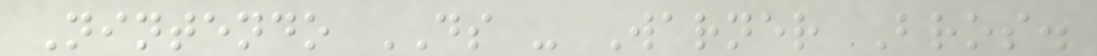Nintendo DS - Warner Bros.
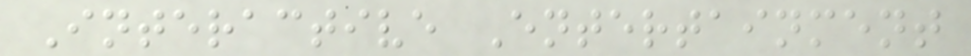Interactive Entertainment
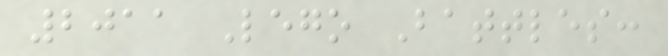2011 Lego Battles:
